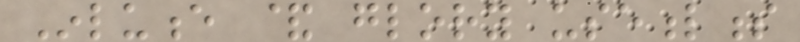Inluence & glory usefulness
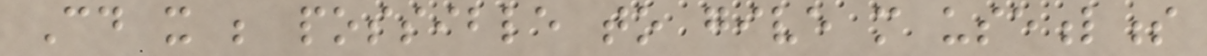Could it be possible to give more usefulness
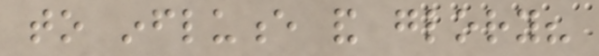to influence and glory?
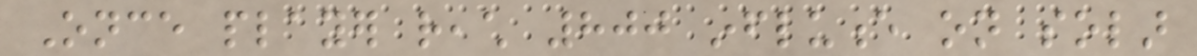Once player reach 800 influence on solar
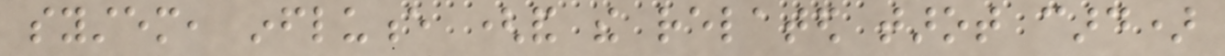system, influence (and the related tarot card)
